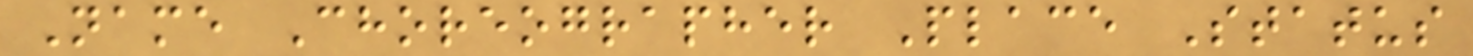Name Choreographer Place Status
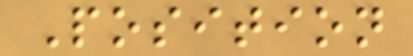Position
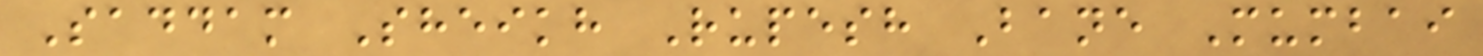Saddam Sheikh Rupesh Bane Mumbai
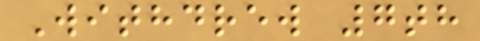Withdrew 7th
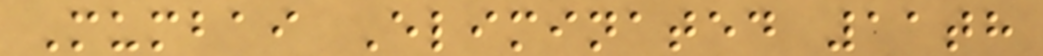Mumbai Eliminated 11th
